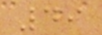49
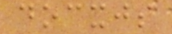docxjs
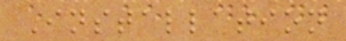Installation
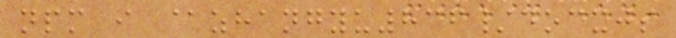npm i @zhangyu836/docxjs
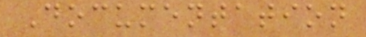Documentation
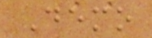Demo
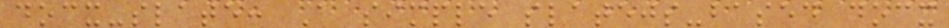docx-slate: A simple slatejs-based docx
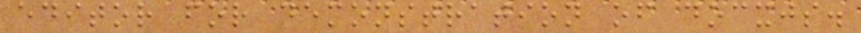editor for demonstration of docxjs.
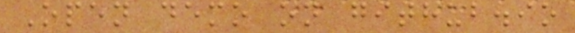Open demo on github.io
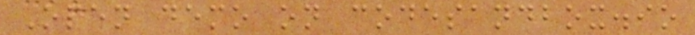Open demo on codesandbox.io
